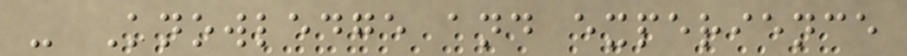- Knowledge and experience
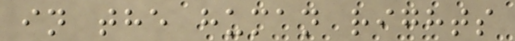in the human rights
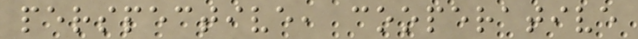perspective, cooperative
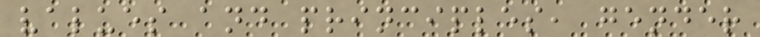values and principles, gender
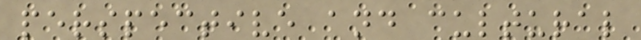perspective and cultural
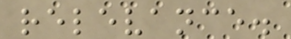relevance.
